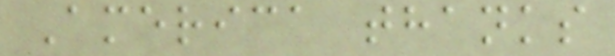America thanks
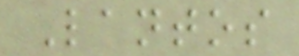Lantos
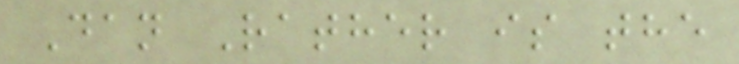Dan Rather is the
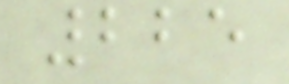225
